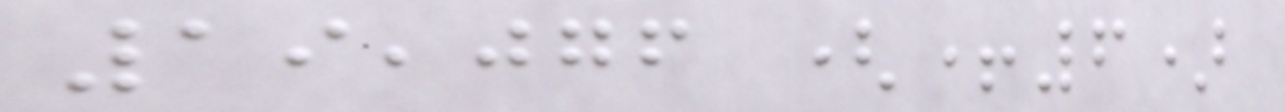19,076 (+6)
